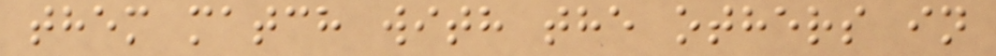them match with the others in
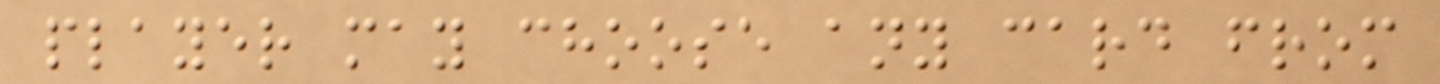player may choose any card from
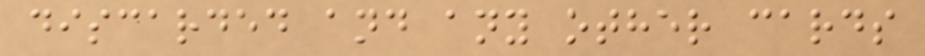discarded and any other cards
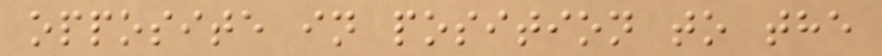opposite in position to the
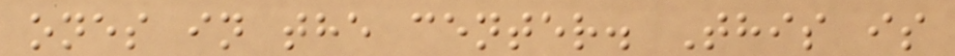ones in the center. This is
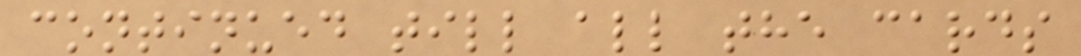continued till all the cards
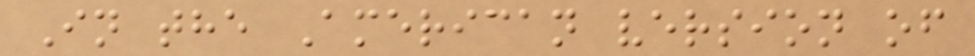In the American version of
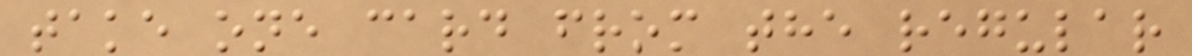take one card from the regular
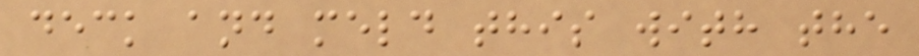deck and meld this with the
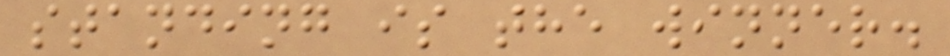standing is the winner.
